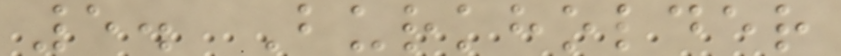5. Burkholder
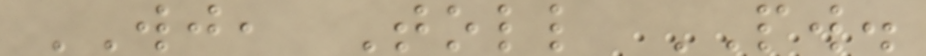WJ, Toll PW.
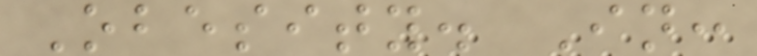Obesity. In:
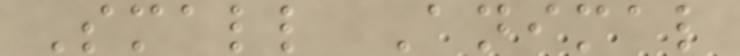Small Animal
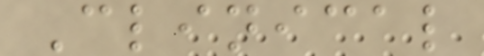Clinical
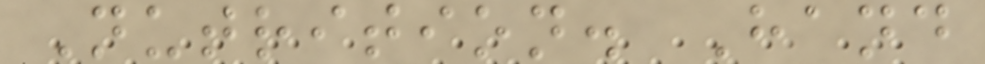Nutrition. Hand
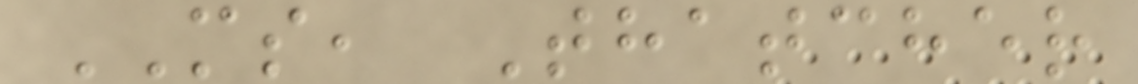MS, Thatcher
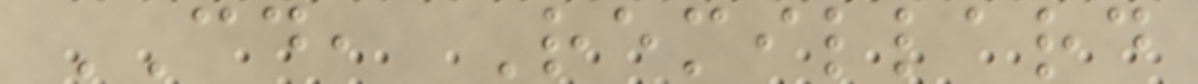CD, Remillard
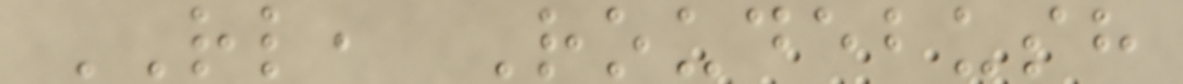RL, Roudebush
